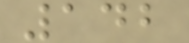142
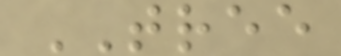TREE
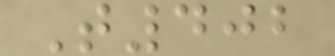T402
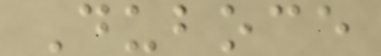Duboce
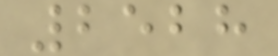2528
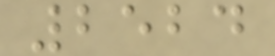2524
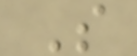S
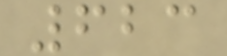623
